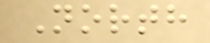North
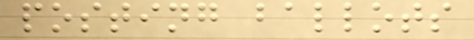posting ballots
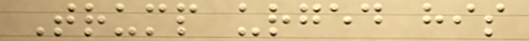Trump urged his
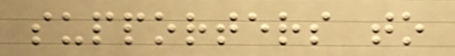supporters to
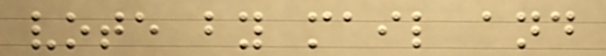vote by mail and
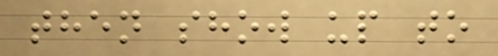then show up to
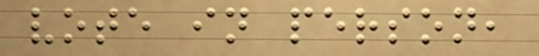vote in person,
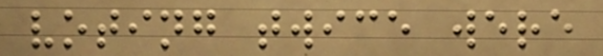voting twice were
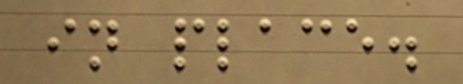in place.
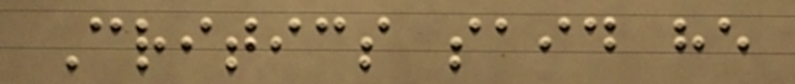Critics said he
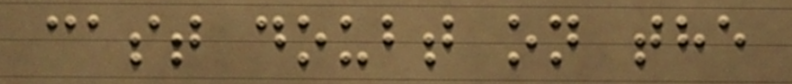cast doubt on the
